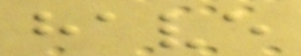have
